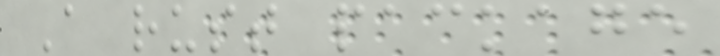A rust package
